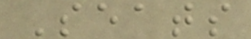Seats
